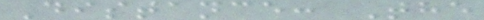Distance: The
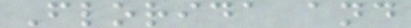Florida and
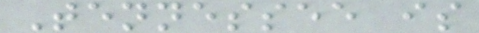Tennessee is
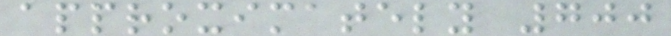approximately 700
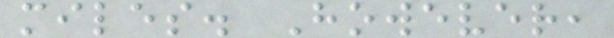miles. However,
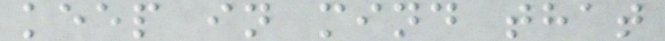keep in mind that
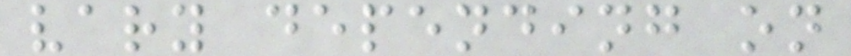vary depending on
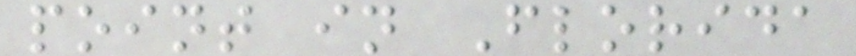point in Florida
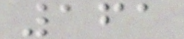161
